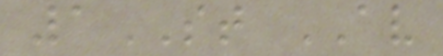1ST AV
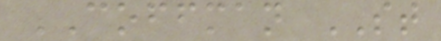COFFMAN ST
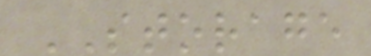STORAGE
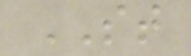ST
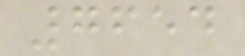7654
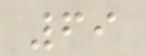69
